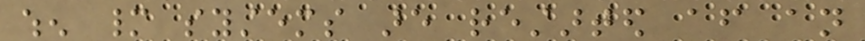when many systems are restarted after an
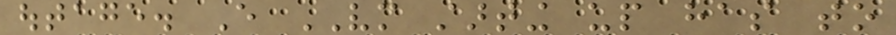outage. Every VM starting up has to
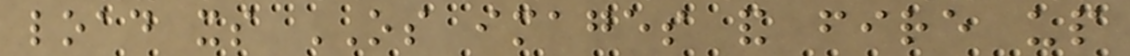load its OS images and fire up
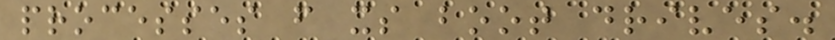processes from its boot drives.
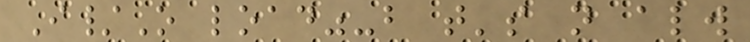I/O load"-but that's not always
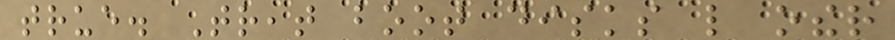true. Treat boot disks like other
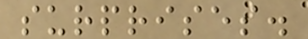surprises.
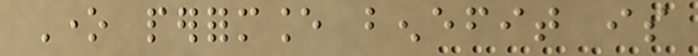One performance benefit is
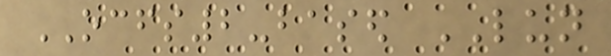OCFS2-based LUN
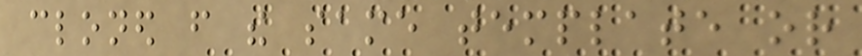cloned from the same template or
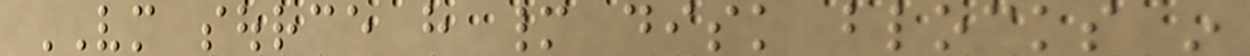VM source have many disk blocks in
